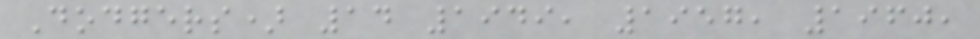Dodgers) 14 1949, 1957, 1960,
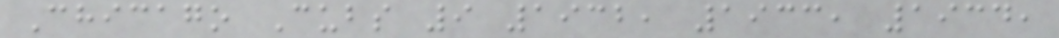Chicago Cubs 9 1932, 1933, 1934,
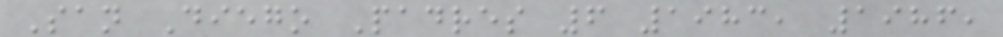San Diego Padres 6 1983, 1986,
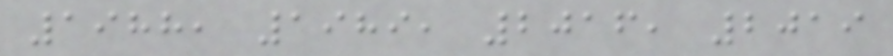1988, 1989, 2016, 2019
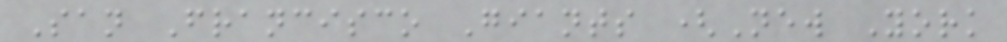San Francisco Giants (New York
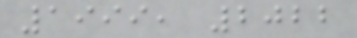1999, 2022
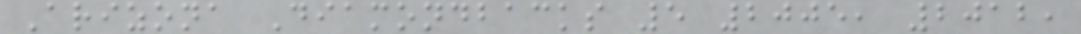Arizona Diamondbacks 5 2005, 2012,
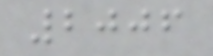2006
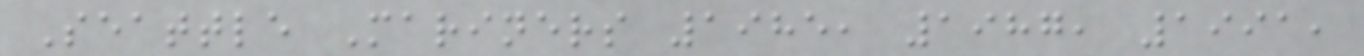Seattle Mariners 1985, 1987, 1991,
